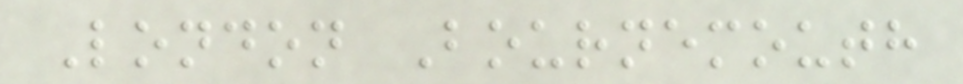London Bournemouth
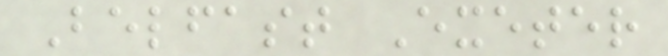Belfast Exeter
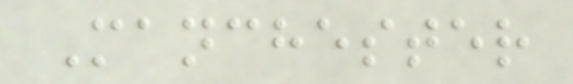Manchester
